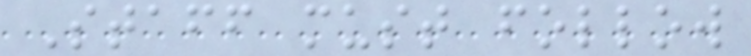Staff must follow
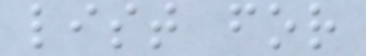list for
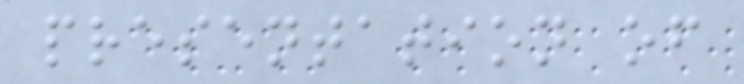presentation of
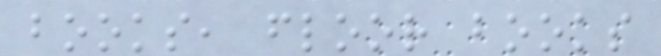books, floor books
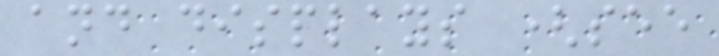and displays (see
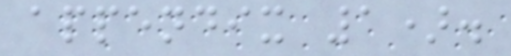appendix 1).
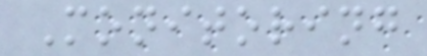Monitoring
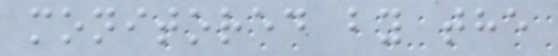monitored by the
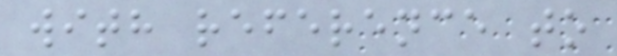with reference to
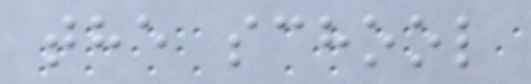the school
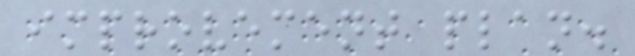improvement plan.
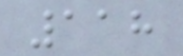118
